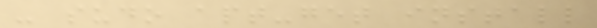- sudo apt-get install
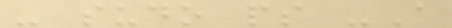- sudo ps -A
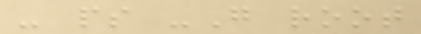- ps -G root
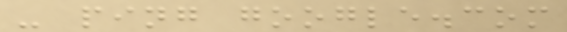- ping google.com
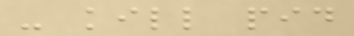- kill pid
